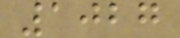1027
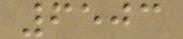6503
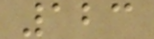123
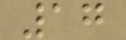17
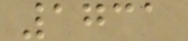1731
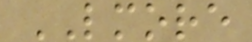LMORE
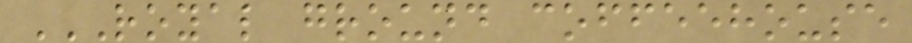ROYAL GROUND COFFEEHOUSE
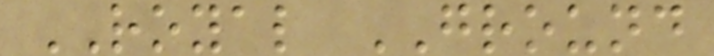ROYAL GROUND
